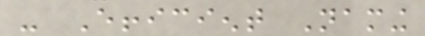- Efficient Naming
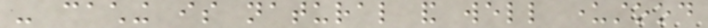- caching is natural and well understood
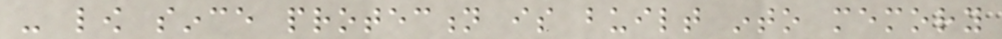- low since protection is built into memory
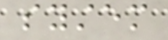system
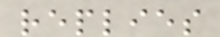replies
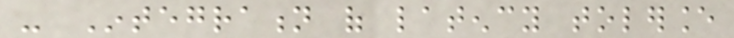- Integration of latency tolerance
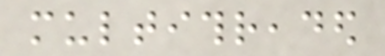multithreaded
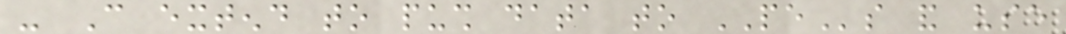- Can extend to push data to PEs and use
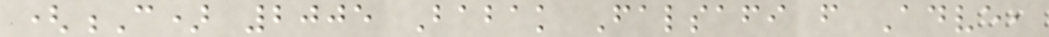(C) 2005 Babak Falsafi from Adve,
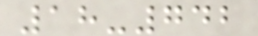18-742
